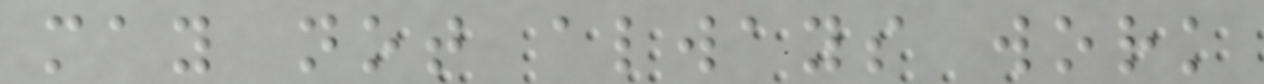may not always work
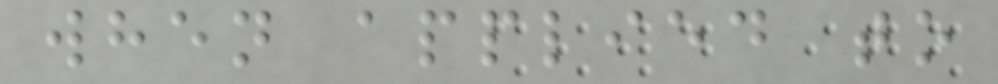when applied to
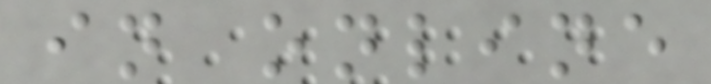in online
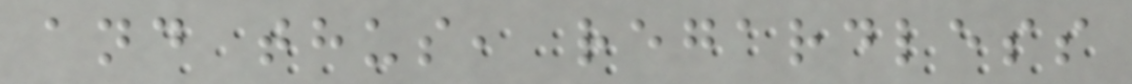and thus, regardless
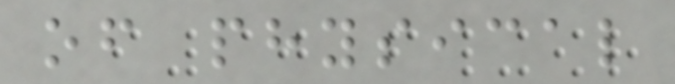of physical
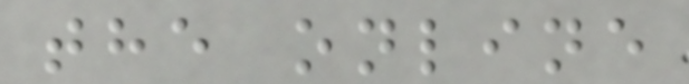the online
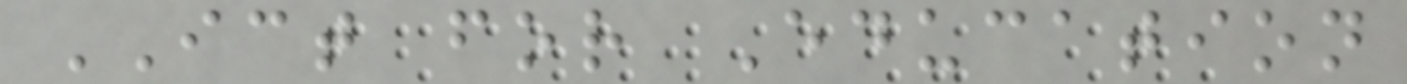ICT for Education
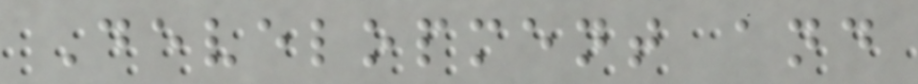Development and
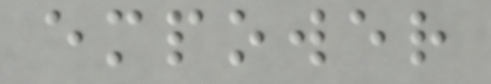empower
